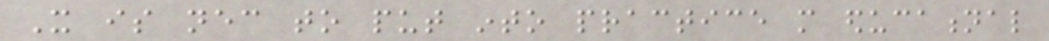It is necessary to put into practice more educational
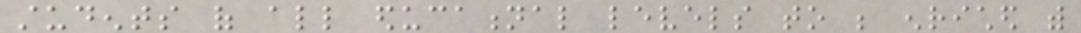students of all educational levels to be enriched with
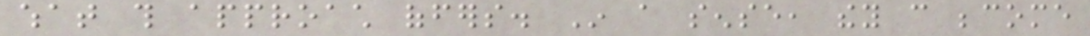what this approach offers. In a sense, they can become
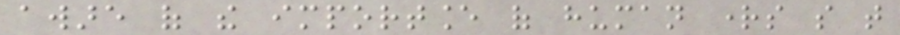aware of the importance of human rights so that
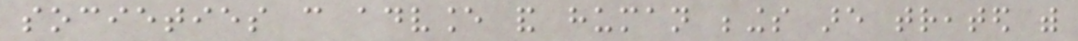societies can advance and human beings are treated with
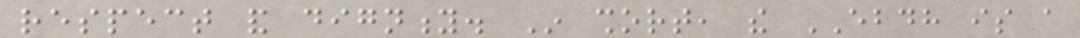respect and dignity. In short, the EBDH is a
